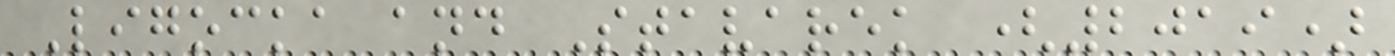Ligocka and Stavarek (2019)
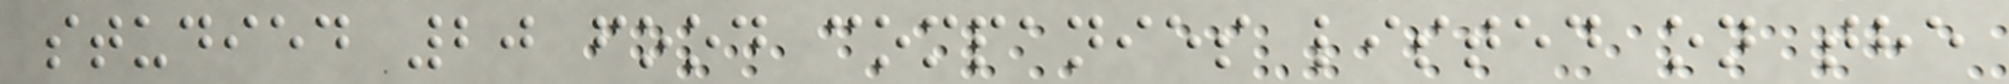studied 20 food companies listed on the
